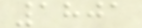1801
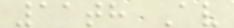11th Av
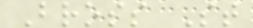Bross St
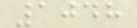1048
